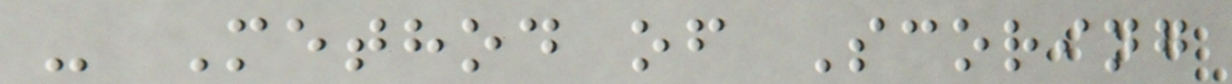- Method of Scoring
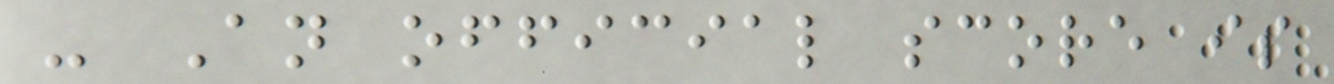- An official score is
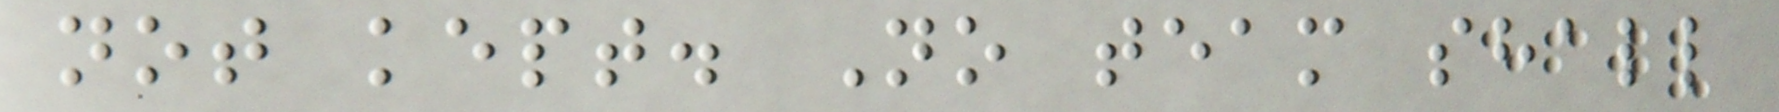not kept. No team shall
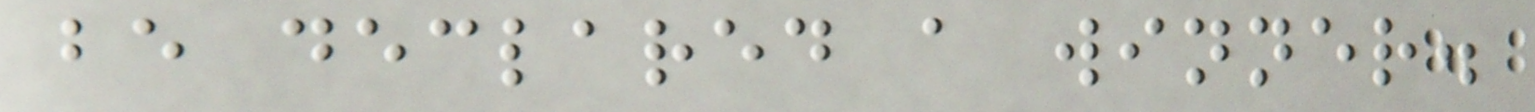be declared a winner.
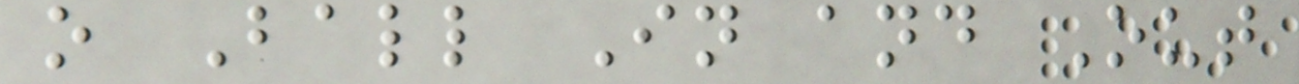o Ball In and Out
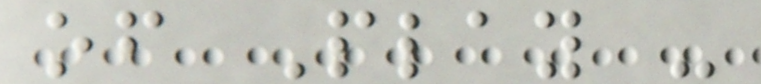of Play -
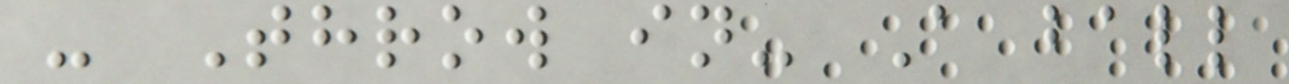- Throw in- A ball
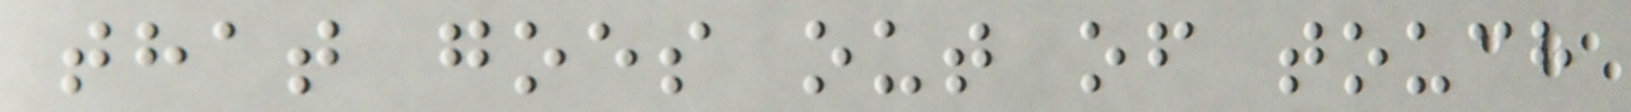that goes out of touch
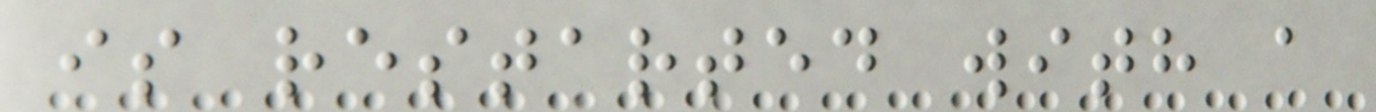is restarted with a
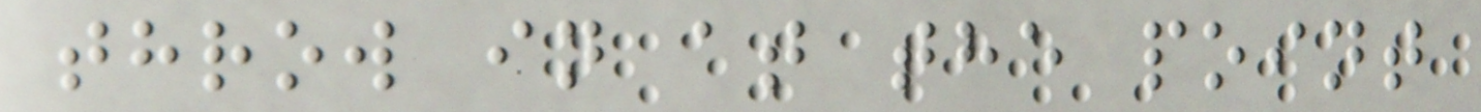throw in at the point
